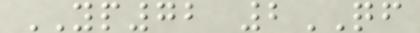YP72 2QF
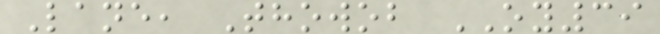Lane, Thowob OY39
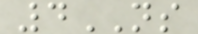4NS
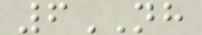6NH
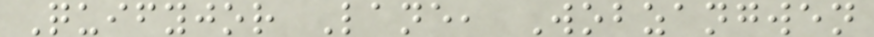Quifyjor Lane, Wobzangwen
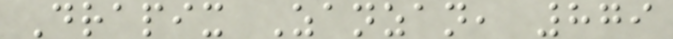Drapix Zanzan, 879
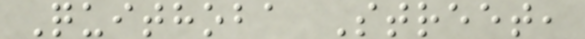Quithoba Street,
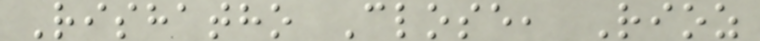Rishatho Close, Rioz
